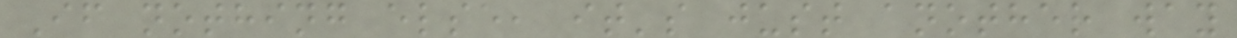If nothing else, it's just another way
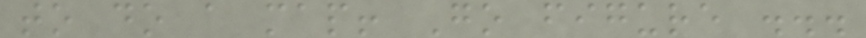to do a map! Go figure ...
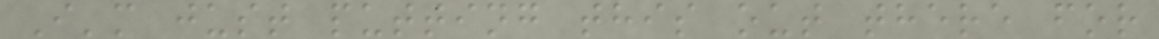I'm just putting this out there for
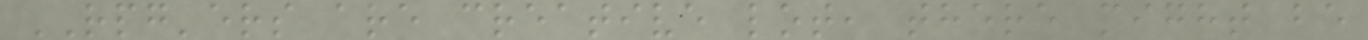RPG'ers are creative lot, there might be
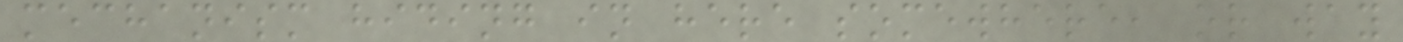mechanism hiding in here somewhere, or way
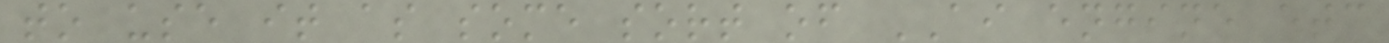to use it as some sort of AI engine etc
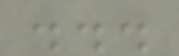...
